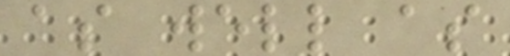as well as
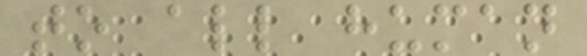to all human
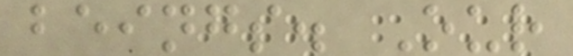beings. Our
